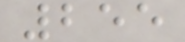255
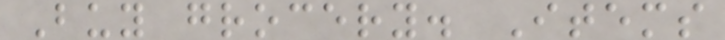Buy grocery. Items
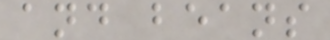and beans
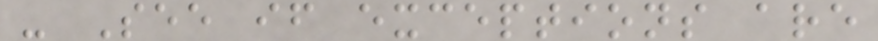- See if exceptions are
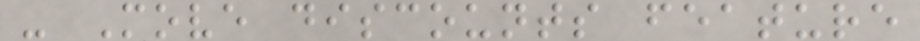- Move discounts feature
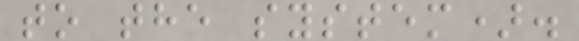to the system).
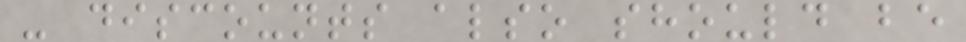- discounts also should be
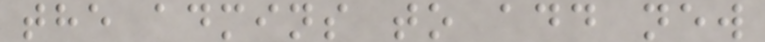the admins to add new
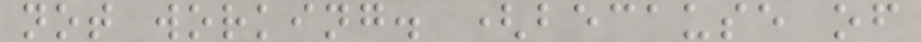not working. (because of
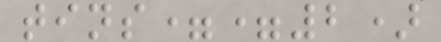tins==2)
